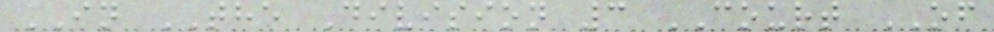IN THE Division 3 COURT OF
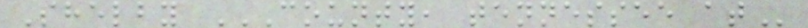Shelby COUNTY, TENNESSEE AT
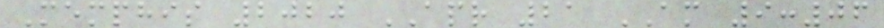Memphis 2020 APR 21 AM 9:06
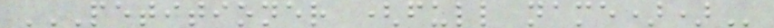PETITIONER (FULL NAME))
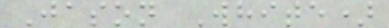Jason White)
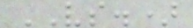VS.)
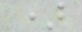)
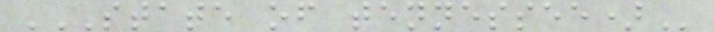STATE OF TENNESSEE)
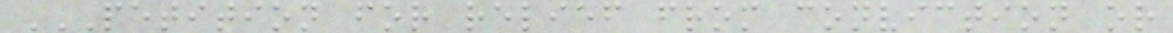PETITION FOR RELIEF FROM CONVICTION OR
